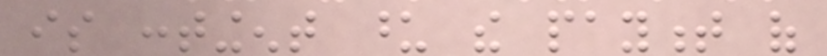is contingent upon the payment of
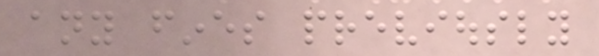any fines previously
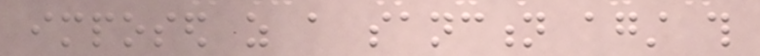imposed as a sanction against this
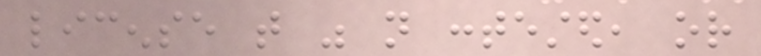license that was not contested, or
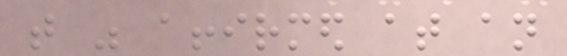that was affirmed at an
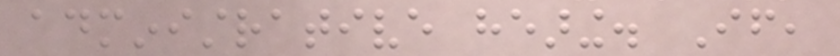administrative hearing. If,
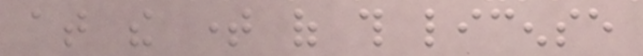at the time of this license
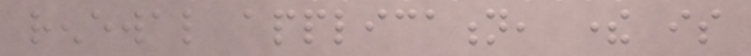renewal application, there is
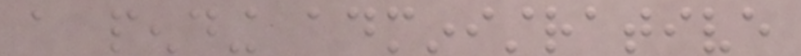a pending administrative
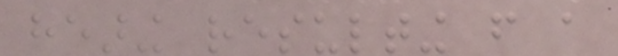hearing resulting from a
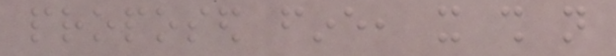proposed fine, it shall not
